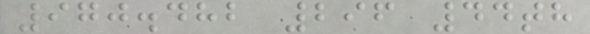970.482 296 44th
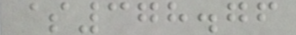$378.76
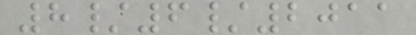8/6/2011
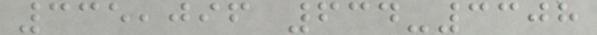335,096 634-3308
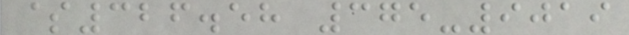$326.58 375-9019
